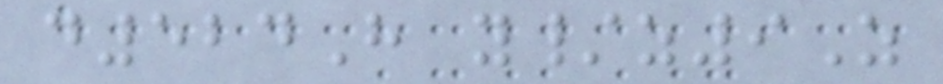d524H y/z9Z
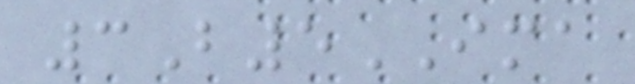3B5IMA
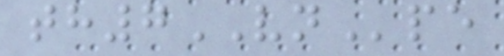th7VNpe
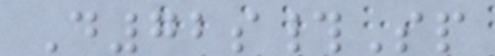D72s#Sp
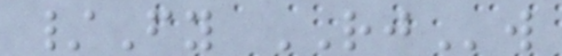/Fy RJw
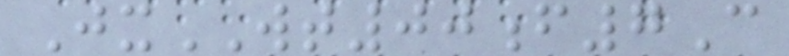JxWT00f7C
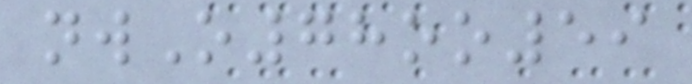nwO78oo59
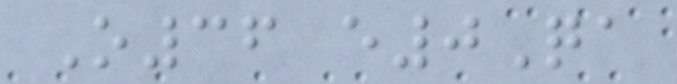O36 e0Qa
